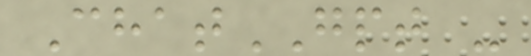ChatGPT -
